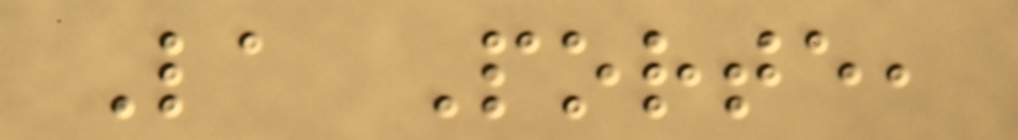La Porte,
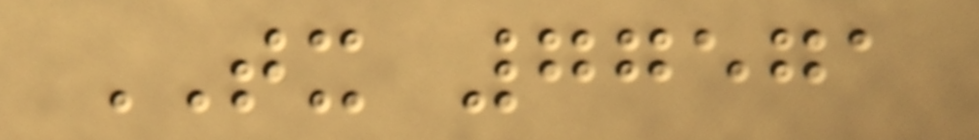TX 77571
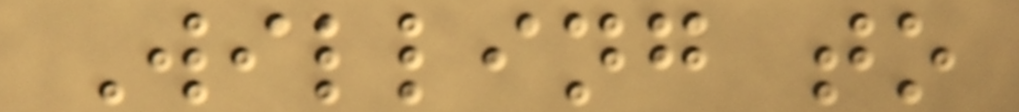Willing to
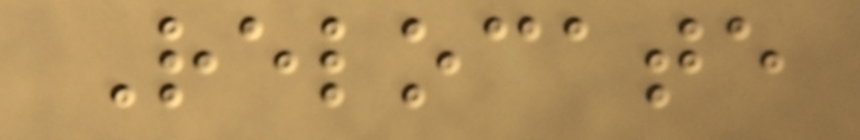Relocate
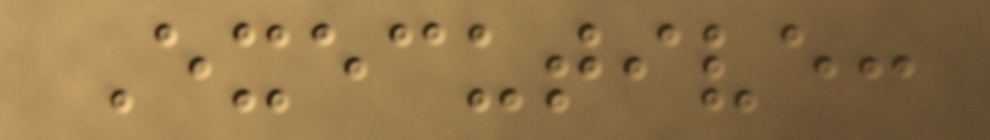Executive:
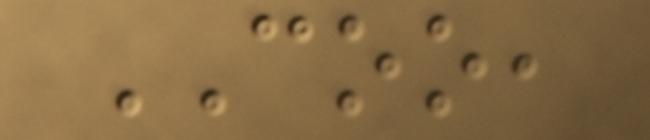COO,
